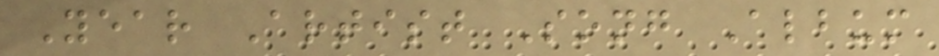Year Artist Song Album
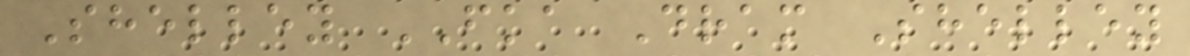Shelley FKA Dram Shelley
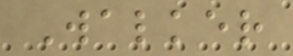Walker
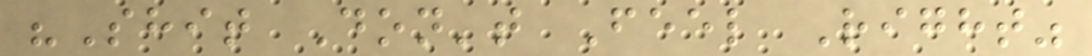"Shit Don't Feel Right"
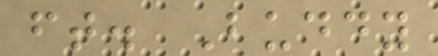ft. Buddy
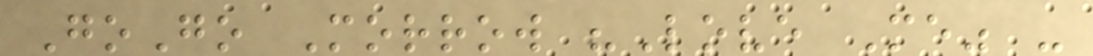GoGo Morrow "Love Me" -
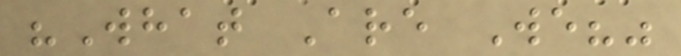"What Are We?"
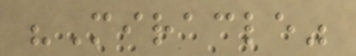"Miracle"
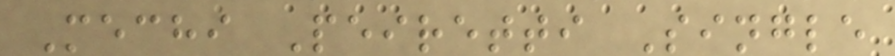Mechi Peiretti Single
